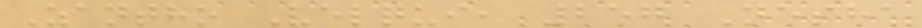Zantho Velqui, 257 Nesha
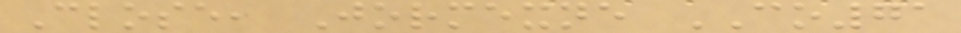Close, Jormexne CO71
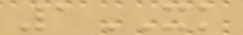1XK
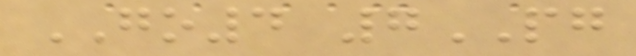GO4 7PG
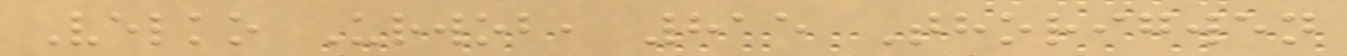Velko Urwob, 815 Thorigwen
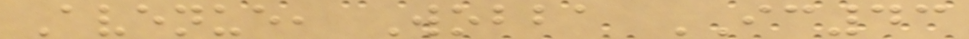Avenue, Wobba IC43
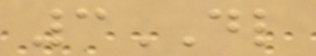3DL
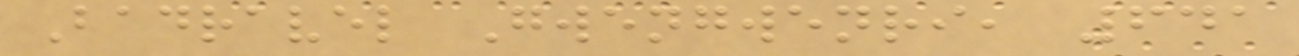Badravel Gwengwenri, 641
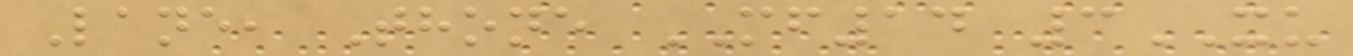Lane, Thone MF14 3XU
